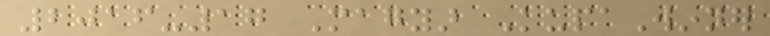2016-17 Magyar KupaWinner
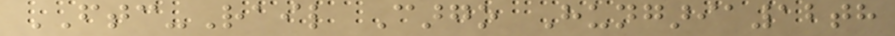FTC-Rail Cargo Hungaria12th
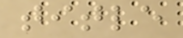title
